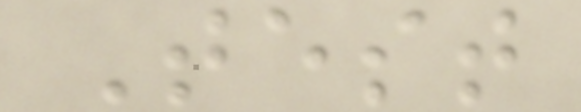Test
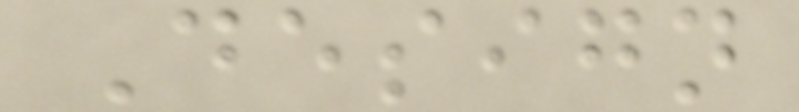Design
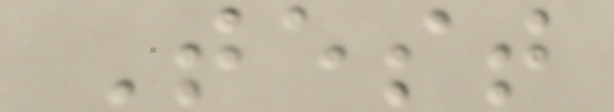Test
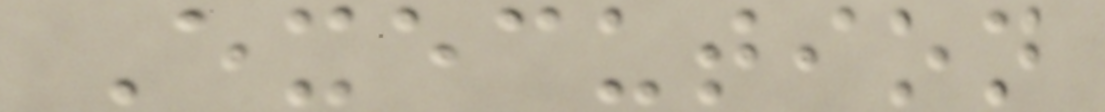Execution
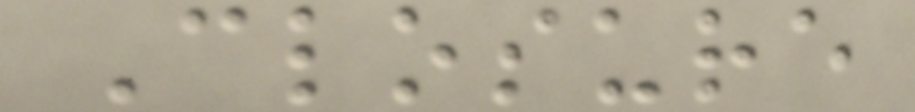Closure
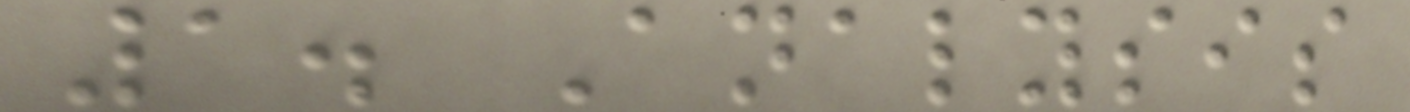1. Analysis
